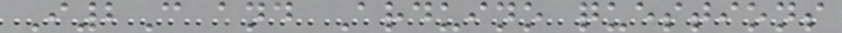I2C and Arduino questions
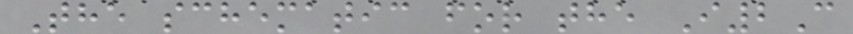The schematic for the I2C
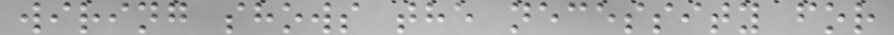wiring shows the necessity for
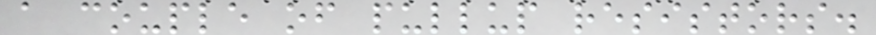a couple of pullup resistors.
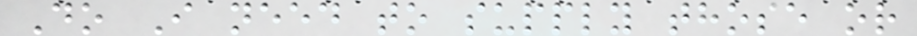Do I need to supply those or
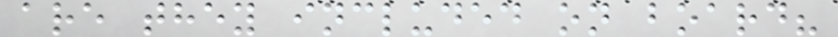are they included on board?
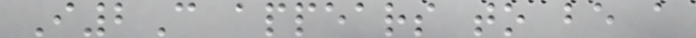I2C appears to be a
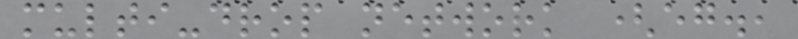multi-drop network (eg.,
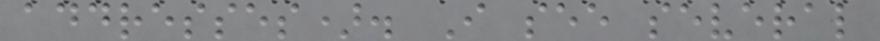addresses). I see several
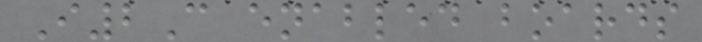I2C enabled boards
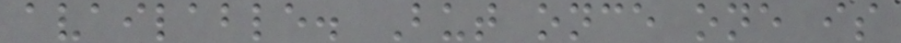available. But once one is
